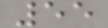55
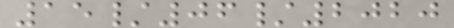15/06/2020
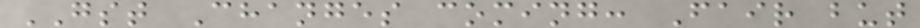GST Changes coming: Fair but
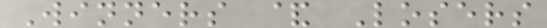Winners & Losers
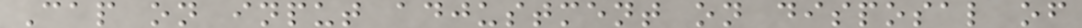Cap on input adjustment on disposal of
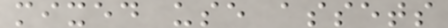mixed use assets
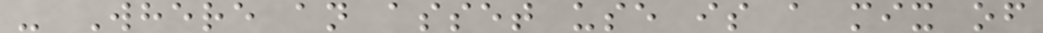- Where an asset use is a mix of
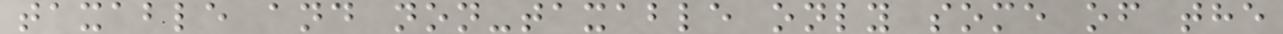taxable and non-taxable only some of the
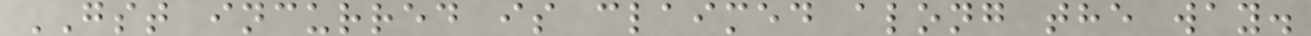GST incurred is claimed along the way.
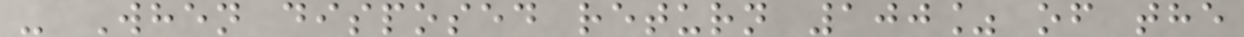- When disposed return 100% of the
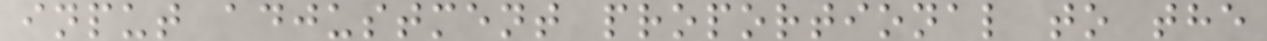input adjustment proportional to the
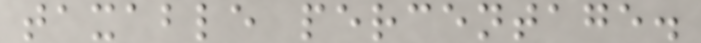taxable percentage.
